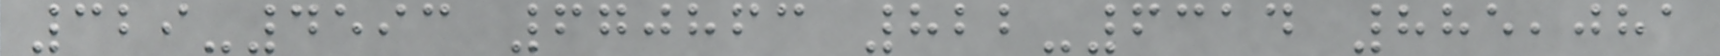329-4593 670863 822-6314 885,081
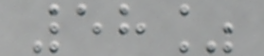58%
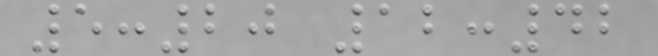5:20 12:42
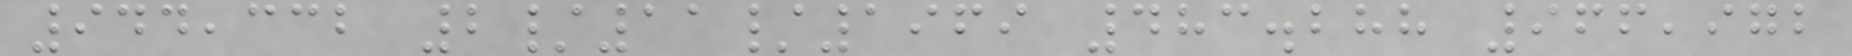944,332 2/11/1969 483.288 966,972
